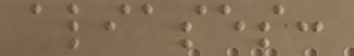aliases:
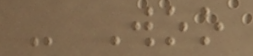- Woo
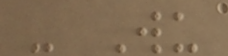- Wu
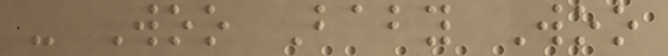- Woo Baby Woo
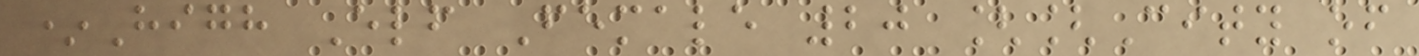*High Elf Female 20 [[City of
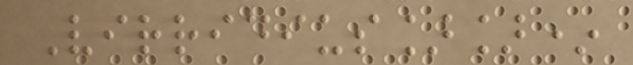Virridius]]*
